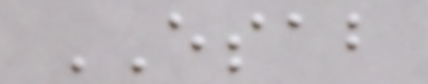ESAB
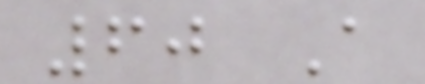60 A
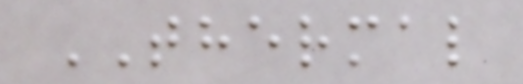THERMAL
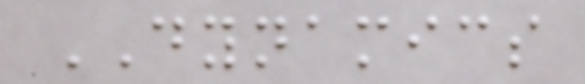DYNAMICS
